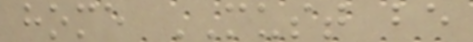home MUST be
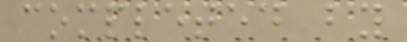completed by
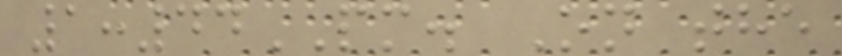1:44PM. On the
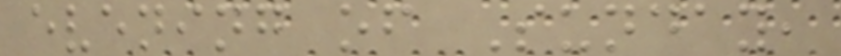evening of Sunday,
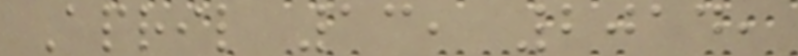April 13, 2014,
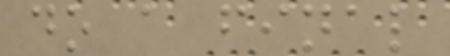do a final
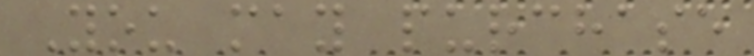You may purchase
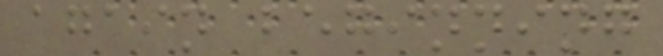again beginning
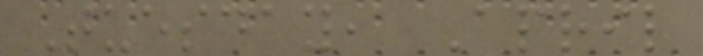Tuesday, April
